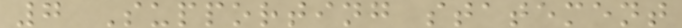7 Supporting statement
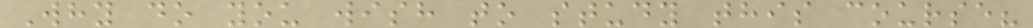Why do you wish to study this course?
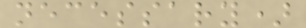necessary)
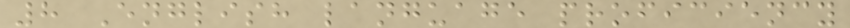8 English language proficiency
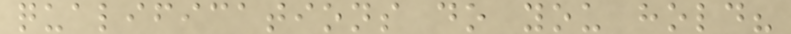qualifications do you hold?
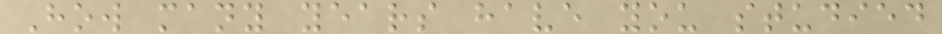How many years have you studied
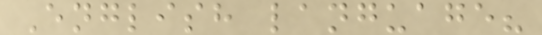English language?
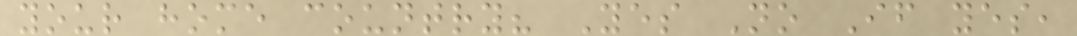your home country? Yes No If yes,
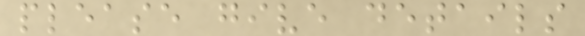please give details
